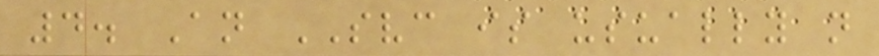4. An SVC is usually not
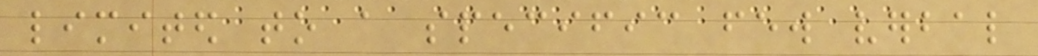limited to a specific few verbal
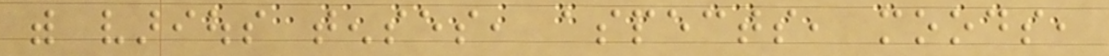with various tenses, aspects, moods,
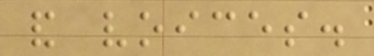and voices.
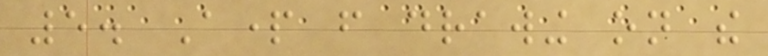5. Apart from drawing on the
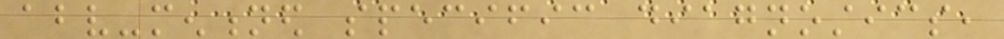above-mentioned specific diagnostics,
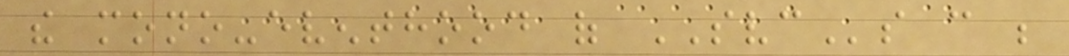the mono-eventhood of SVCs can be
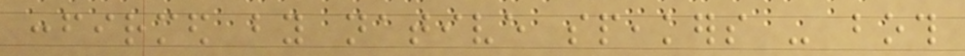confirmed by native speakers - both
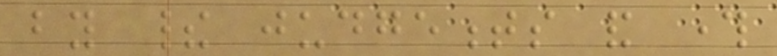by their judgements and through
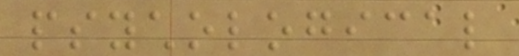psychological
